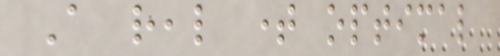A real time optimal
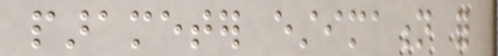parameter estimation for
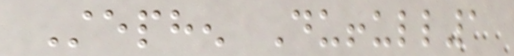Stephen Duffull1
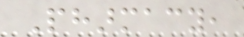Pharmacy,
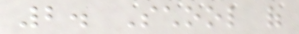2. School of
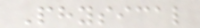Physical
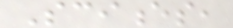Sciences,
